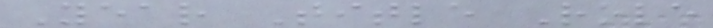Year Title Role
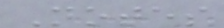Notes
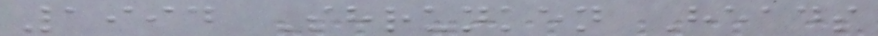1994 Shrunken Heads
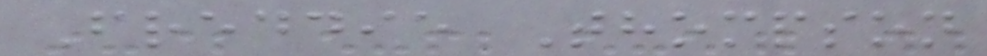Freddie Thompson
